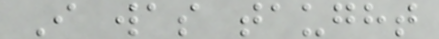I was taught
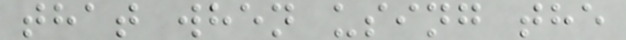that when using the
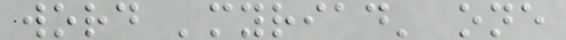word 'myriad' one
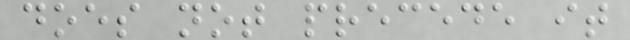does not precede it
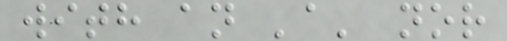with an 'a' nor
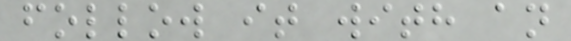follow it with an
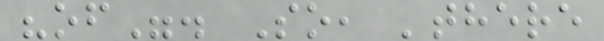"of". So, 'there
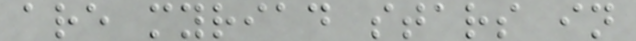are myriad stars in
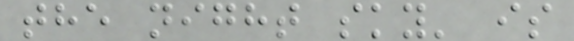the night sky' is
